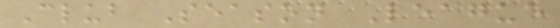Club Season League
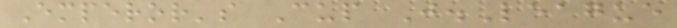Emperor's Cup J.League
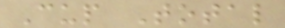Cup Total
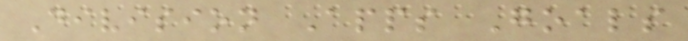Division Apps Goals
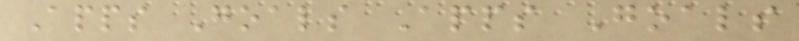Apps Goals Apps Goals
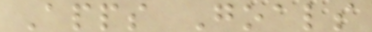Apps Goals
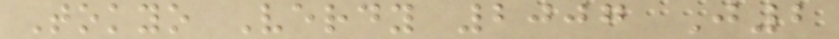Tokyo Verdy 2007 J2
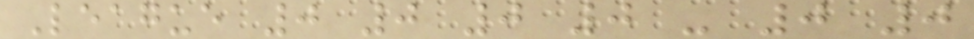League 0 0 0 0 - 0 0
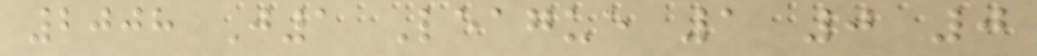2008 J1 League 1 0 0
